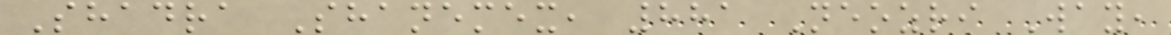Shadra Shanemex, 881 Neozri Way,
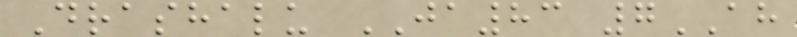Drashalu JA83 7AH
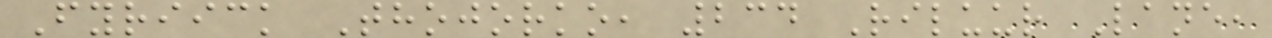Fyriick Thojorko, 234 Riluur Lane,
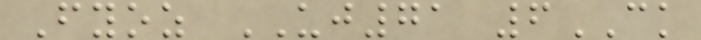Fyoz UJ71 6CK
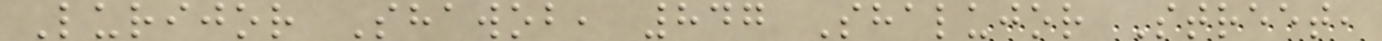Lurijor Shawob, 847 Shalujor Street,
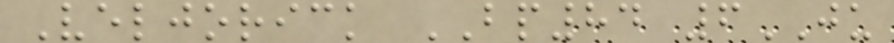Veljorick BP84 6JU
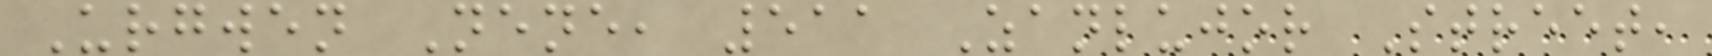Urgwen Nene, 511 Zanlujor Street,
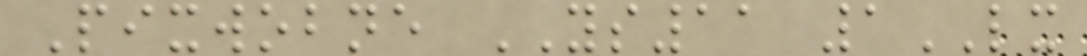Pixwobne YS11 1LX
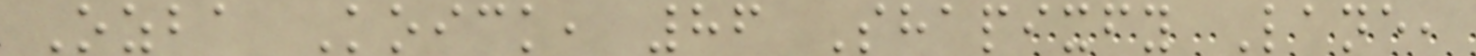Ozba Koick, 86 Shapixfy Lane,
